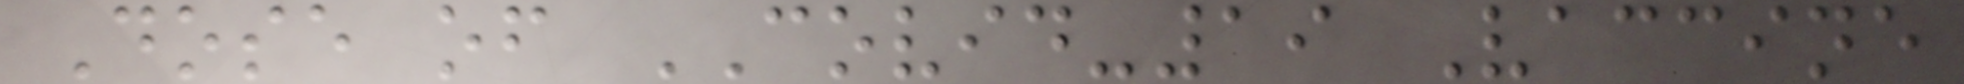Dose of COVID-19 Vaccine
